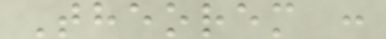Theorem :
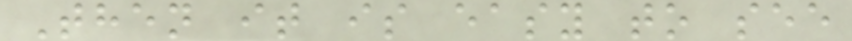Then it is easy to see
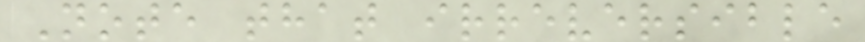Note that irreversible
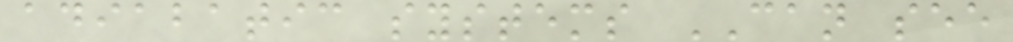adiabatic systems CAN see
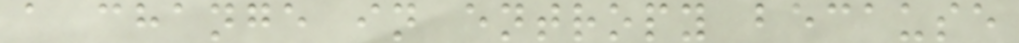a change in entropy because
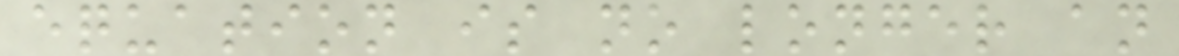equation is no longer an
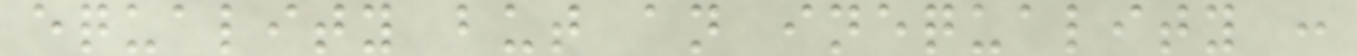equality but an inequality :
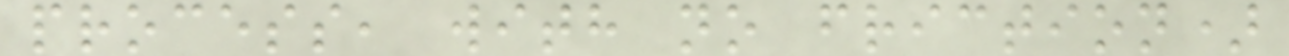process, with no friction)
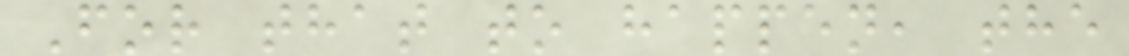For that to happen, the
